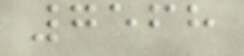7568
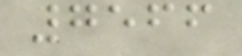7566
